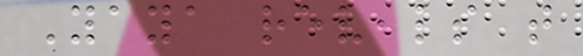Yaya reveals that
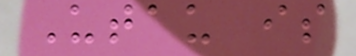Utau is
